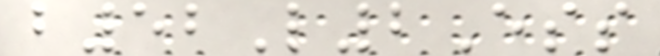b52L2Ess
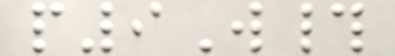p9W#
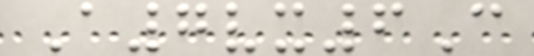A7vx6C
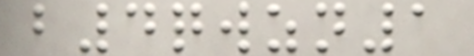b4qwzn1
